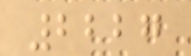2227
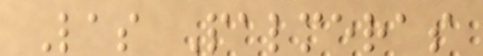Las Palmeras
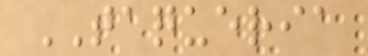TAQUERIA
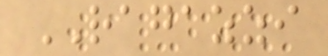RAGAZZI
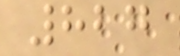827
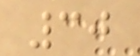30
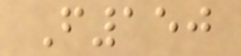F150
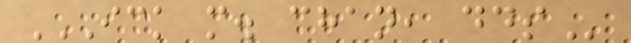ICK M. CHAN, DDS
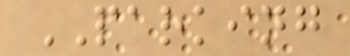PARKING
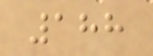188
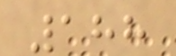188
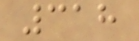318
